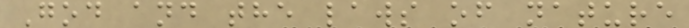God and the laws of nature
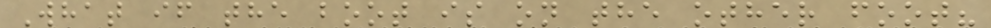What if the boot is on the other foot?
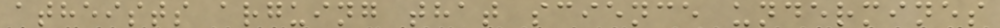atheists arguing that science undermines
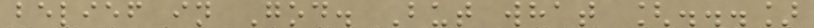belief in God. But what [...]
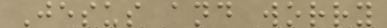Jesus and worry
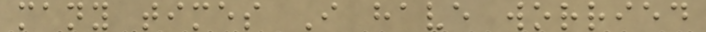many times I have worried
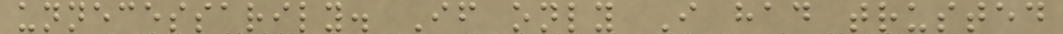unnecessarily. If only I had trusted
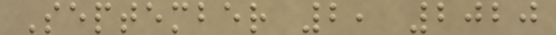September 2, 2020
